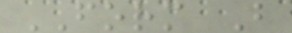FORM B
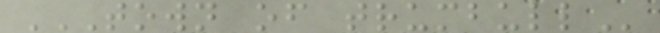TOWN OF TRUMBULL
